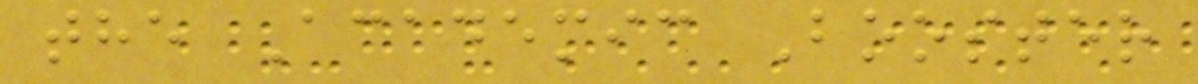the Academic Booster
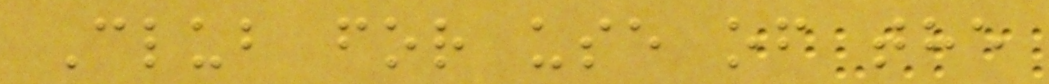Club for use of the
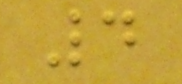4
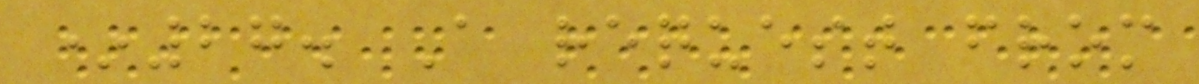*27. A request from
